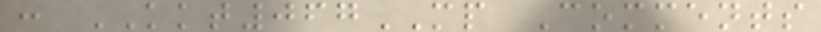: KKT067MP Comments
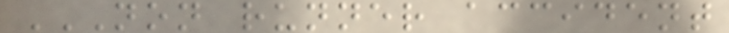NON RUNNER ACCIDENT
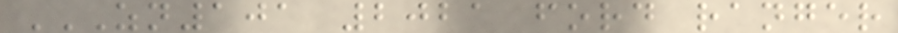ZN101 2021 FORD RANGER
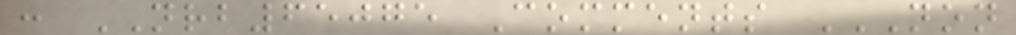: NRB65075 Comments NON
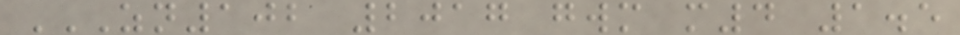ZN102 2017 GWM M4 1.5
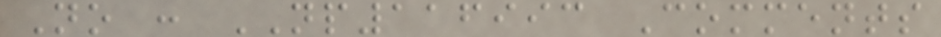No : NP116993 Comments
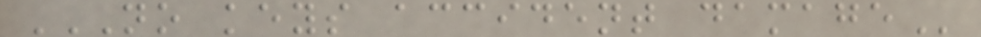NO KEYS ACCIDENT DAMAGE
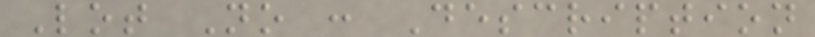Lot No : Description
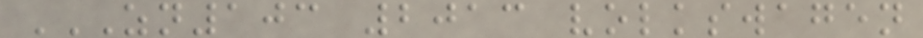ZN103 2013 VOLKSWAGEN
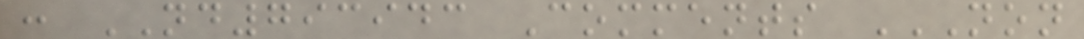: ND793943 Comments NON
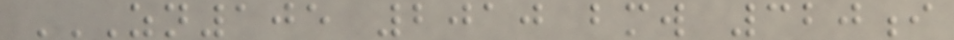ZN105 2010 BMW 320I
